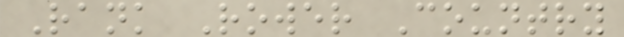Rank Rower Country
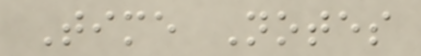Time Notes
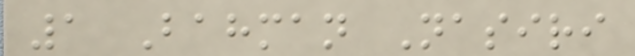1 Bahman Nasiri
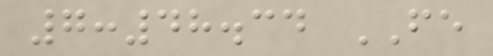7:48.34 FE
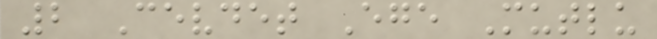2 Cevdet Ege Mutlu
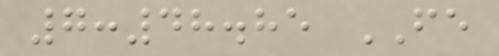7:48.85 FE
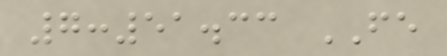7:51.33 FE
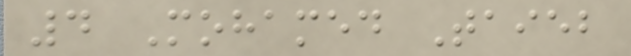4 Mohamed Taieb
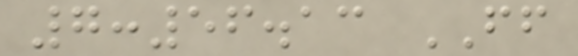7:56.13 FF
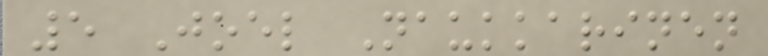5 Joel Naukkarinen
